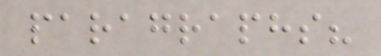paragraphs?
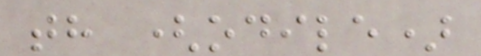th (odile)
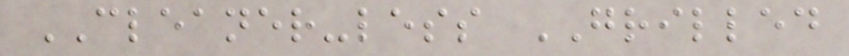CLEANER-less GRILLED
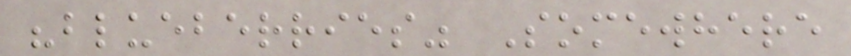"blueberries" Somewhere
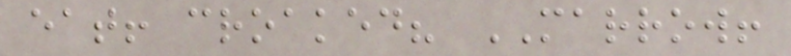eat! croaked? MARROW!
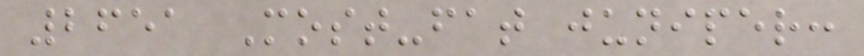2651 Most-fat juniper:
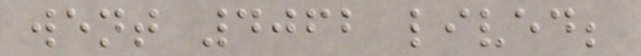went 4062 lived;
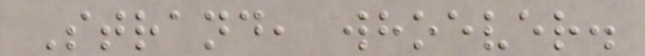Strand, whoever.
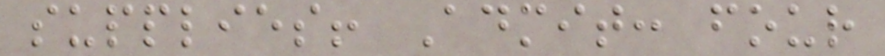supplies! Admit: four
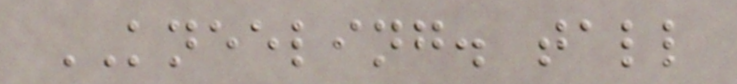KNEELING. tall
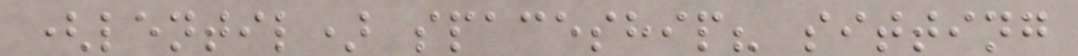(lentil) spaceship? sitting
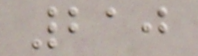210
